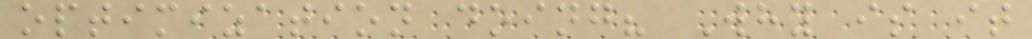optimization doing? Why is it
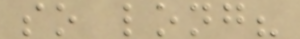so long?
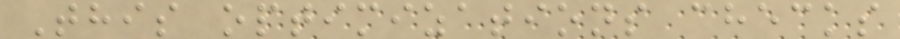This optimizations checks
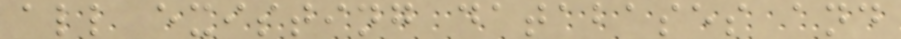all existing databases and
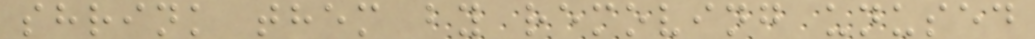shrink them by removing unused
